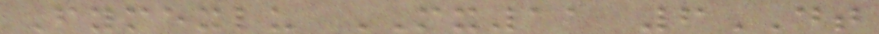Fymexlu MX11 6DT
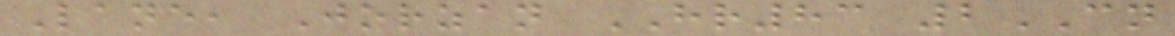Lane, Jorzan HR83 2CN
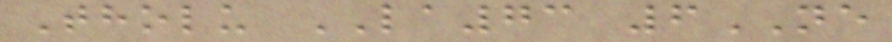Tholu LA73 6NE
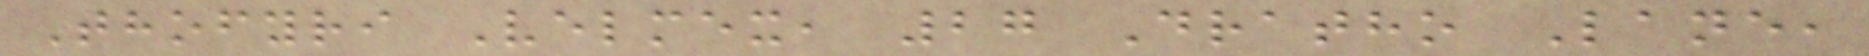Thofyri Velmex, 27 Dratho Lane,
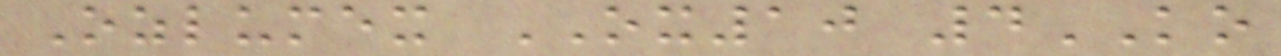Ozlumex OX10 4KO
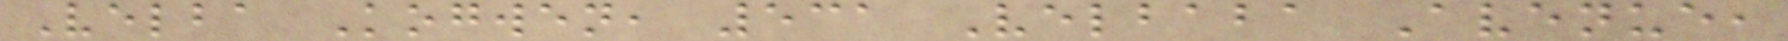Velba Kogwen, 531 Velbaba Avenue,
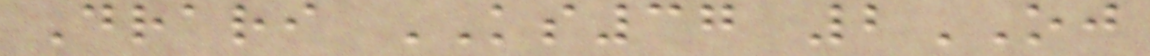Drari KS37 2OJ
